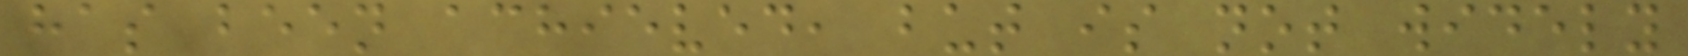has been achieved, but is not widely
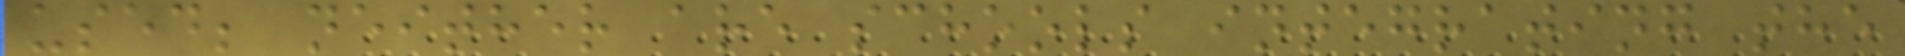used; neither are schools integrating the
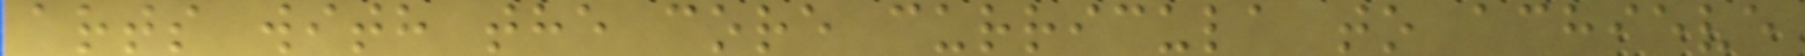arts with the core curricula to achieve
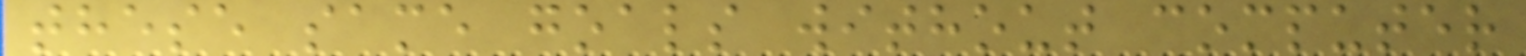these same goals without computer
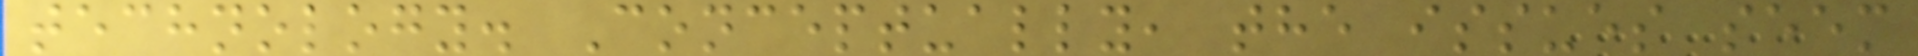technology. Conceptually, the issues seem
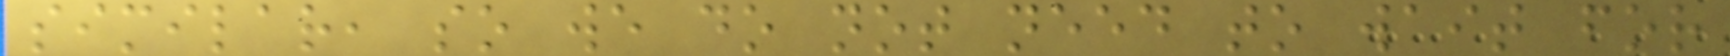similar, so we do not need to wait for
